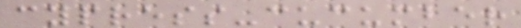cypress-cucumber
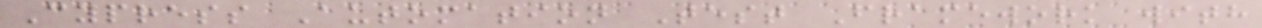Cypress Automation Test Framework with
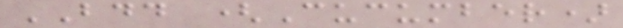BDD (Cucumber)
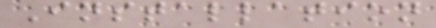Installation
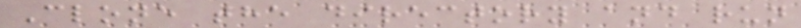Clone the directory and run
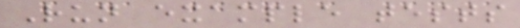Run example tests
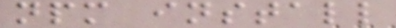npm install
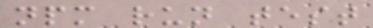npm run test
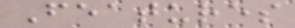Features
